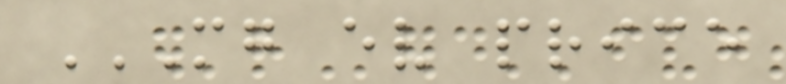MG EV PRICE
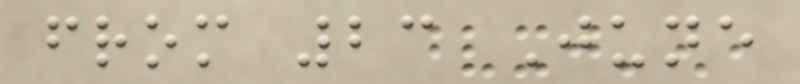from 23 June
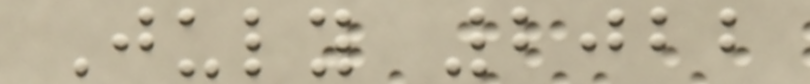July 2022
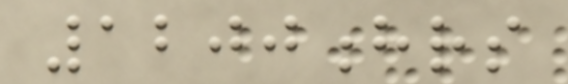1200hrs
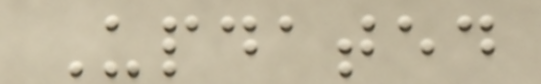Updated
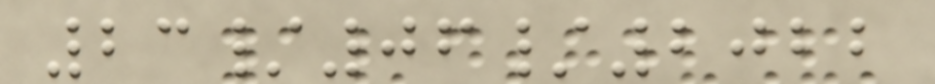23/06/2022
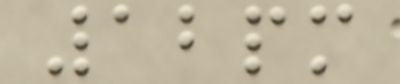12pm
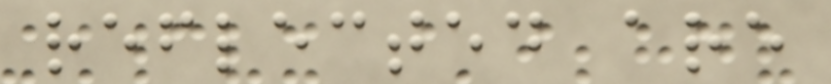reflected are
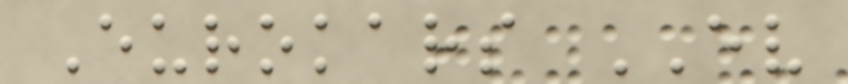Eurokars EV
